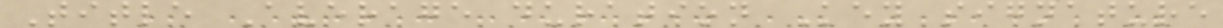Title Average duration Key signature
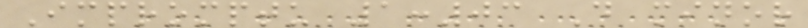Impromptu 1:03 D minor
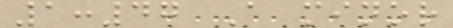1:47 A minor
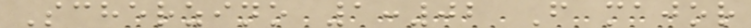Scherzino 1:02 F major
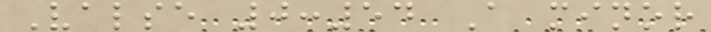Valse 0:54 A minor
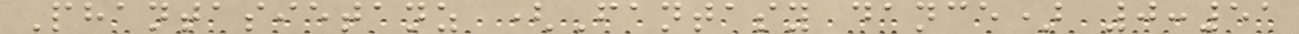Phantasietanz (Fantasy dance) 0:51
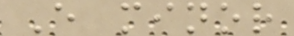E minor
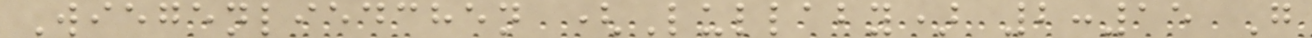Wiegenliedchen (Lullaby) 2:15 G
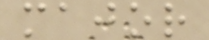major
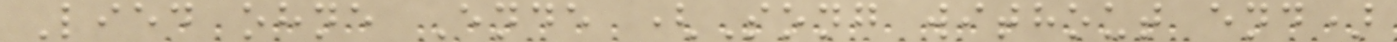Lied ohne Ende (Song without end)
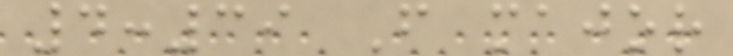4:39 F major
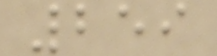259
